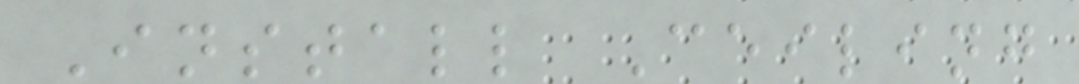Install Ceiling
